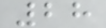28
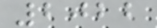2022
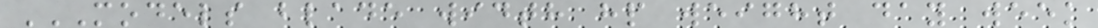MODELS BLADE WIDTH HP WEIGHT DAY WEEK
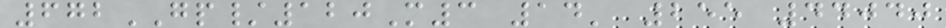672GP/120M3 14' 255 44040
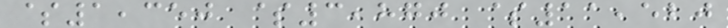$1,350 $3,870 $11,520
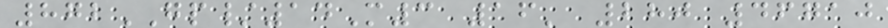872GP/14M3 16' 280 46710
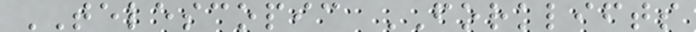TELESCOPIC FORKLIFTS
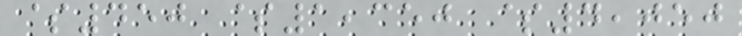$450 $1,350 $4,050
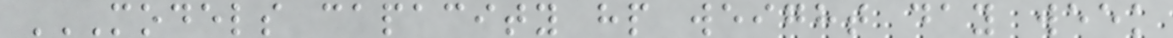MODELS CAPACITY HP WEIGHT DAY WEEK
